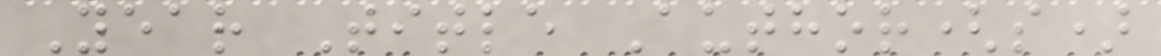Year Title Author(s)
